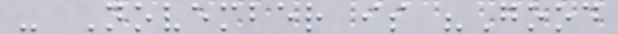- November is "Good
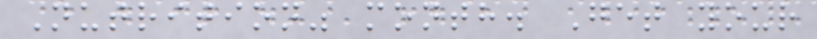Nutrition" month. Get your
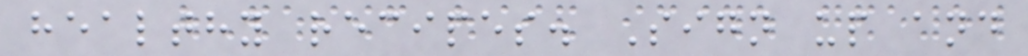healthy recipes. Sign up and
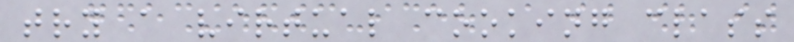try a virtual cooking class
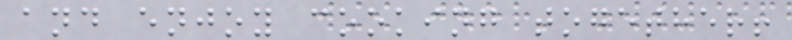and enjoy cooking together!
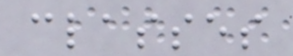classes
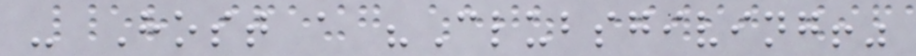- Host a "Clubsgiving!"
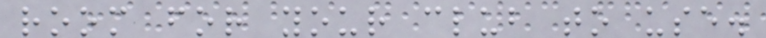room for your club to use.
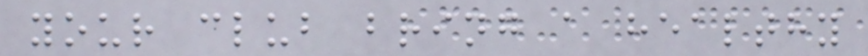your club bring a healthy
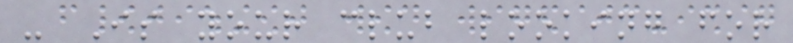- Is your club looking for
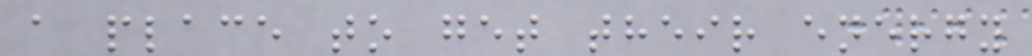a place to get their energy
